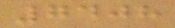7408
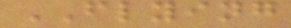FLYING
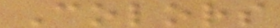Colors
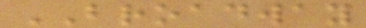BROADWAY
